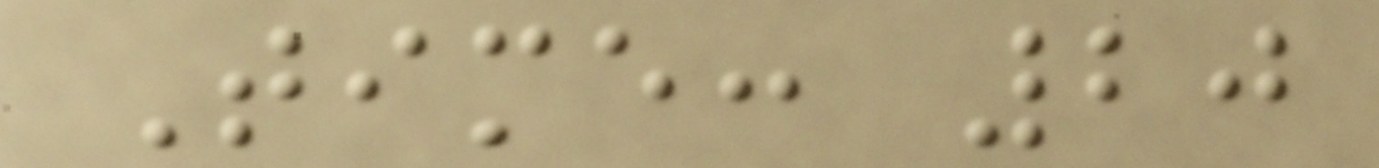Time: 20
